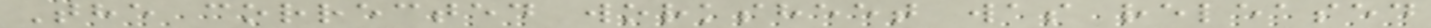The corrected worksheet was released
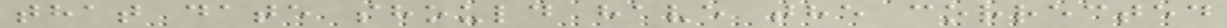that date should have the corrected
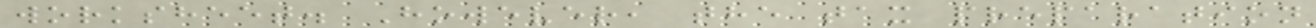worksheet. However, the tax preparation
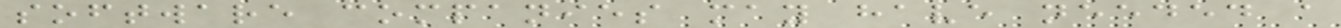software companies may have needed a
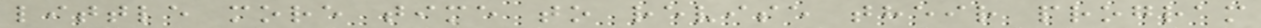little more time to revise their program
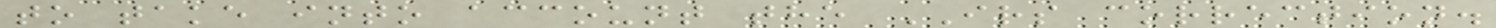to take into account the IRS correction.
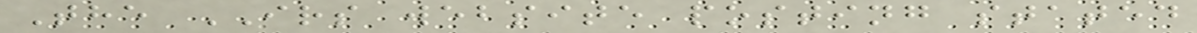The IRS website posting stated
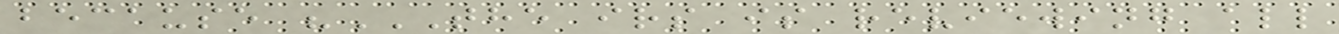because "THE IRS IS REVIEWING ALL
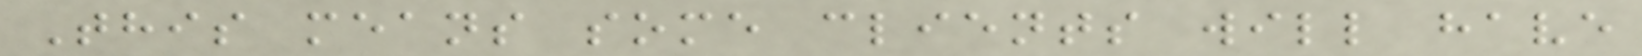This means some clients will have
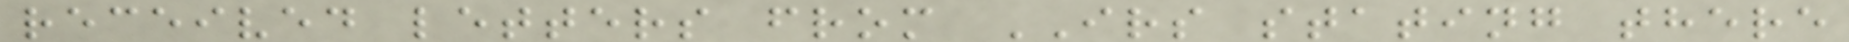received letters from IRS stating there
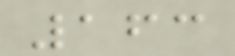163
